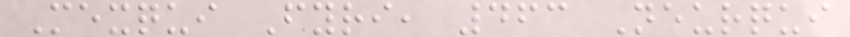Mexqui Fyri, 463 Neurqui
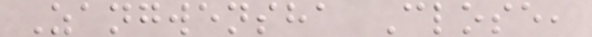Zangwensha Close,
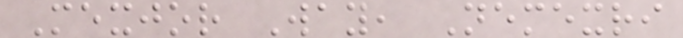Mexjor Way, Nemexri
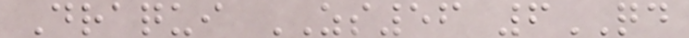Draqui ZS56 6QD
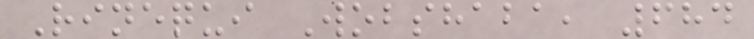Rinequi Wobshaba, 684
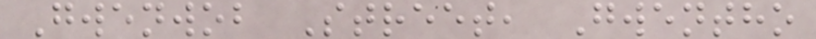Gwenwob Street, Gwentho
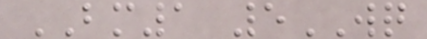BM1 5WQ
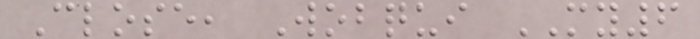Close, Wobqui MY6
